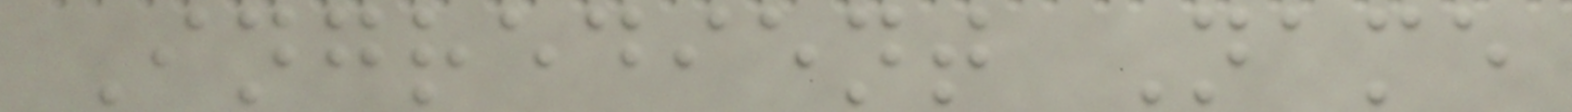Ingredient Name
